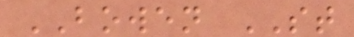BOWEN ST
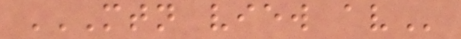MTN VIEW AV
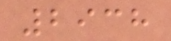2938
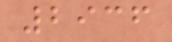2936
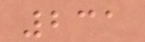231
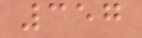357
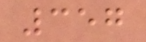357
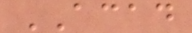ACAD
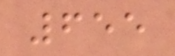655
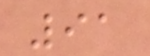91
